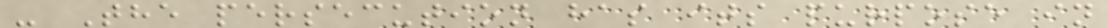- The persecution has its purpose in
